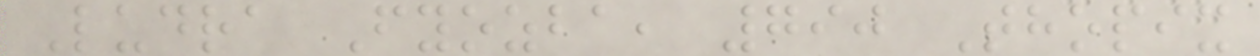Ludra Fyozba, 790 Thopix
